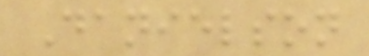Danielson
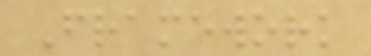Framework
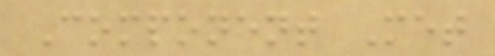Component Met
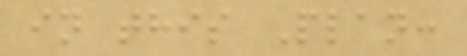in this Plan:
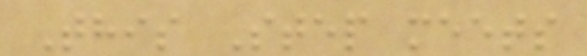This Step meets
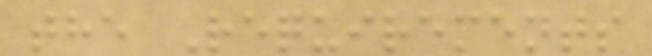the Requirements
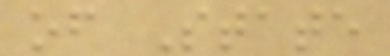of State
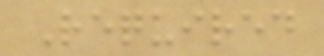Required
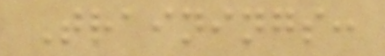Trainings:
